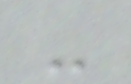-
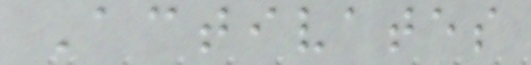Activates
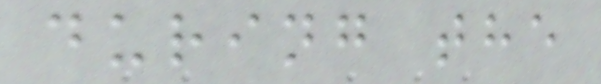during the
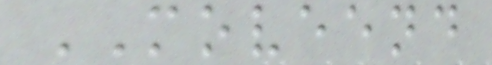MOVEEND
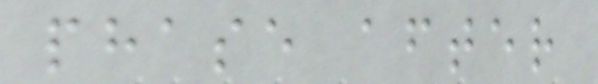phase after
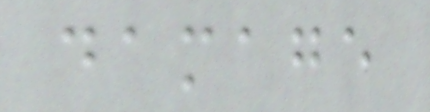damage
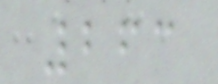263
